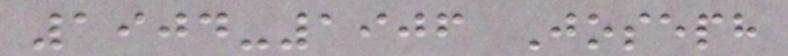1904-1906 Joseph
